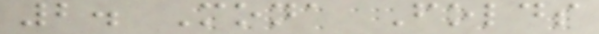2. Mona Folds
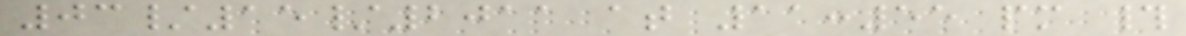03/15/2011 at 11:55 pm #
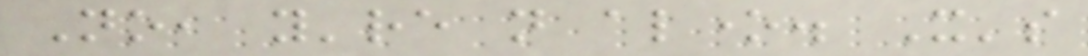No, you're not alone. It's
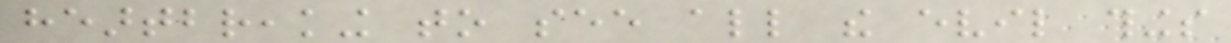heartbreaking to see all the evil things
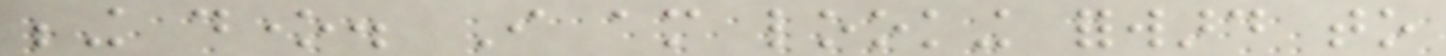being done. I am looking forward to
